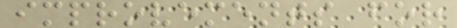improvements for
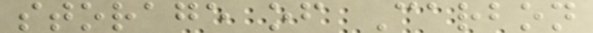storage of Carbon
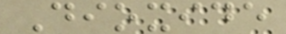Dioxide
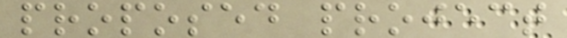proposed project
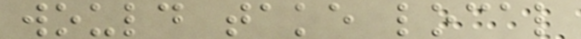would take local
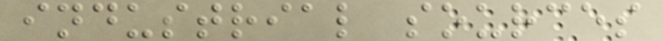industrial sources
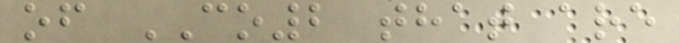of CO2 that are
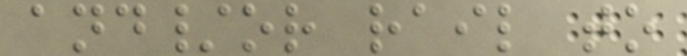and/or rail to
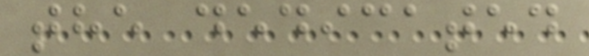the dedicated
